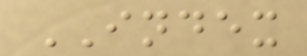INDEX
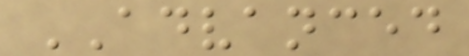ADVANCED
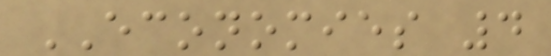ECONOMIES 4
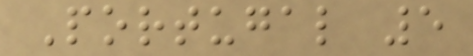Portugal 5
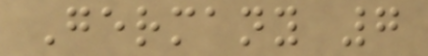Germany 7
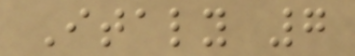Italy 7
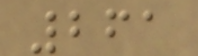261
